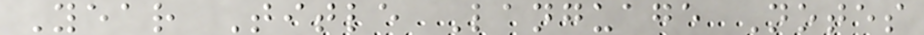Year Title Language Notes
